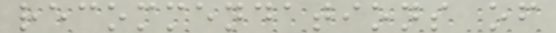recommendations of
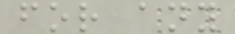for any
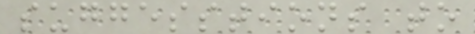suggesstions to
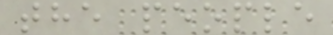the people
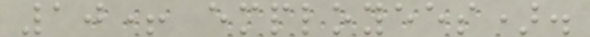10+ employees).
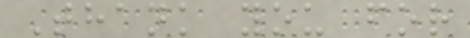Thank you for
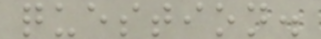question.
